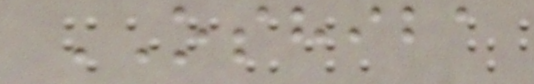OSHIBA
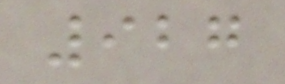927
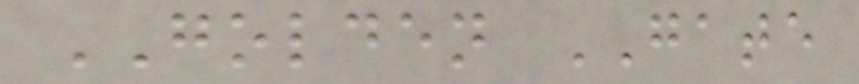GOLDEN GATE
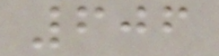606
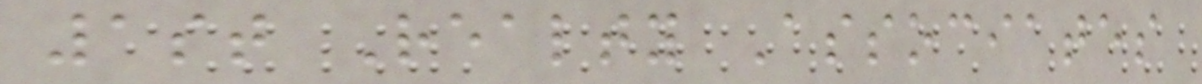1st Realty Associates
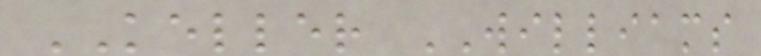KELLER WILLIAMS
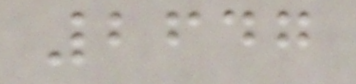2647
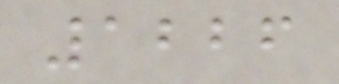1226
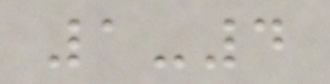1-4
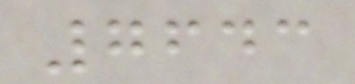7643
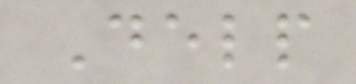Delp
